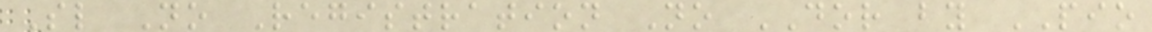Sl No Registration No DOR by PIO
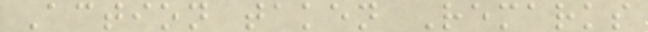Action taken Remarks
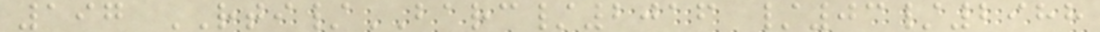197 RTI/BARC/2016 /03/2988
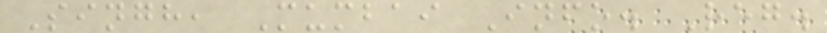Singh, Mumbai Info. Reg.
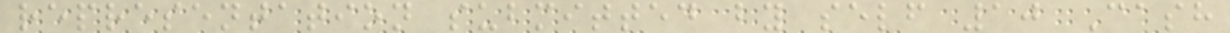representation submitted by self 10 Cash
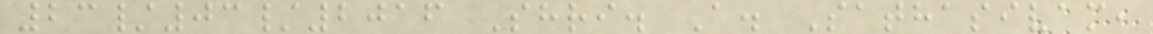23/03/2016 Shri. A. Sathasivam,
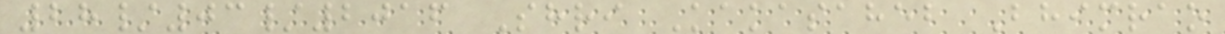28/03/2016 Shri Kakasaheb Bhimrao
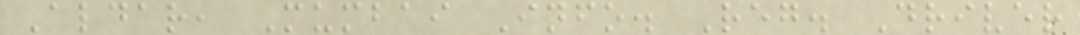Aldar, Mumbai Info. Reg. Driver
